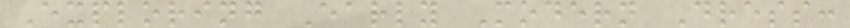Exploring Early Modern Dress:
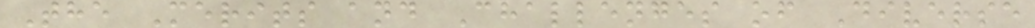The Merits and Challenges of Diverse
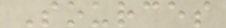Sources
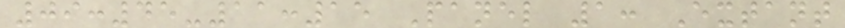09:45-11:15 Panel 1: Extant
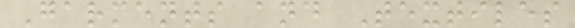Garments and Textiles
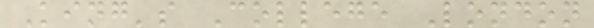King's College London
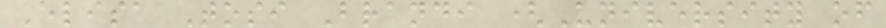Elisa Tosi Brandi (University of
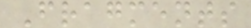Fragments
